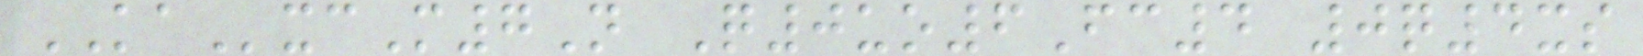KAxcM7N Q0uo6Fc4 0q4xs
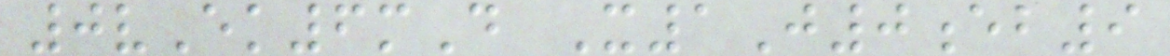0vEk6mD X1J0eb9
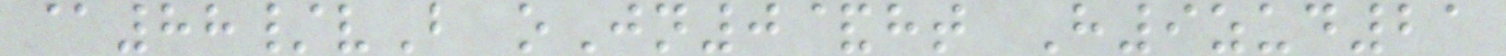@88/vB oJn0&ht H9zud21
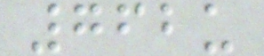762u
